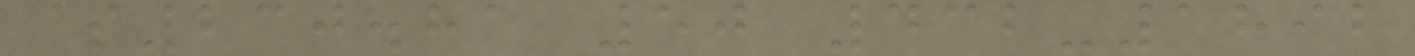$230.81 50 432-1892
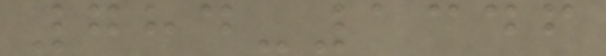784-1346
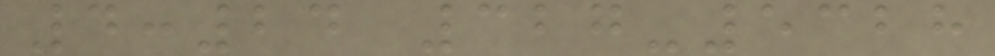4:24 327-5328
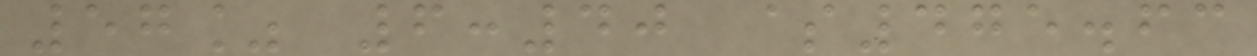57% 6:40 $475.63
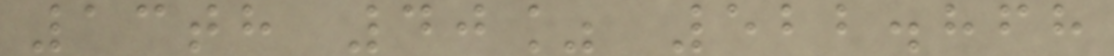13th 40% 522.868
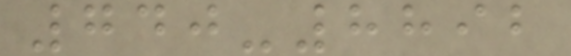740-8892
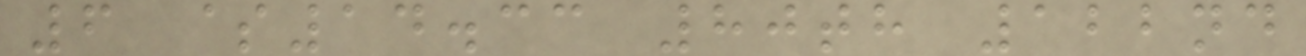6 $14.33 80th 122nd
